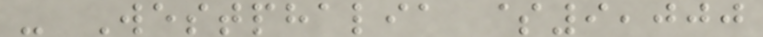- Westphalia $9,000
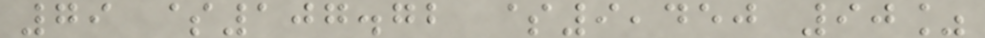79 $107.72 $9,450 90%
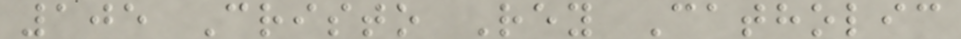105 Cristo Rey Catholic
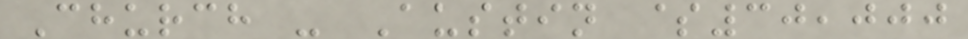Church - Austin $30,000
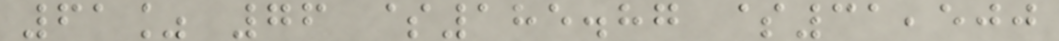61% 76 $185.87 $31,500
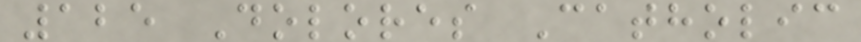125 Dolores Catholic
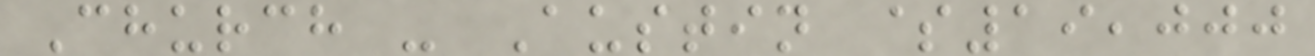Church - Austin $19,000
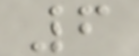6
